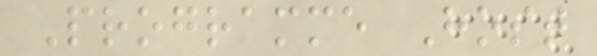Programme Host
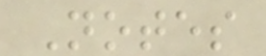Notes
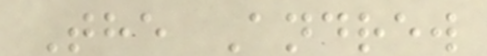The Andrew
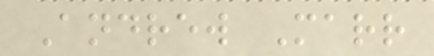Andrew Marr
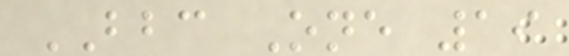BBC One 19
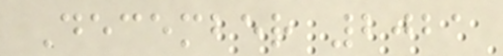December 2021
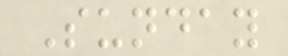Sunday
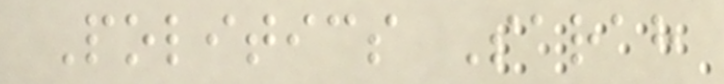Politics Sarah
